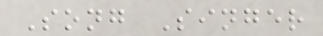Song Singer
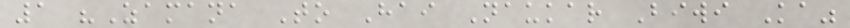1 "Zamana To Hai Naukar Biwi Ka"
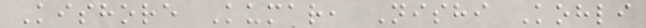Kishore Kumar, Nishi Kohli
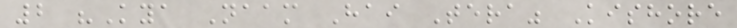2 "Kya Naam Hai Tera" Kishore
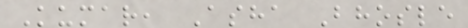Kumar, Asha Bhosle
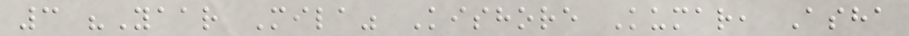3 "Yaar Mila" Kishore Kumar, Asha
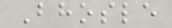Bhosle
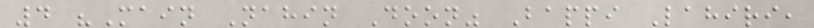4 "Main Nahin Doon" Bappi Lahiri,
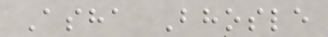Asha Bhosle
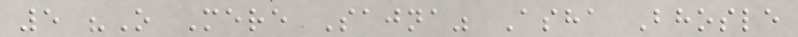5 "O Mere Sajna" Asha Bhosle
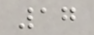17
